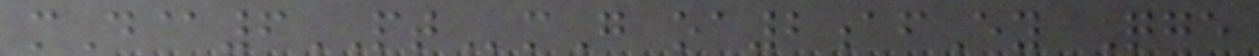mD@6PTmG oa2afEy Qge
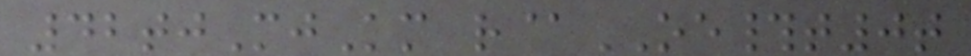42tjMjKm r@OE#t0t
